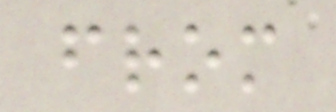from
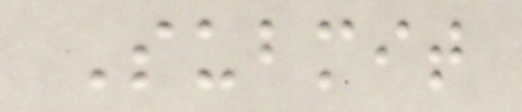Submit
